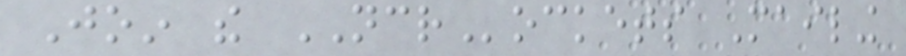Join the NCRockets Mailing
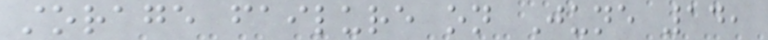storage failure on June 14,
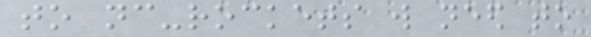to nc-rockets will need to
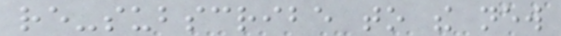re-subscribe to the new
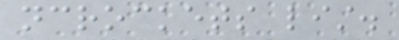ncrockets list.
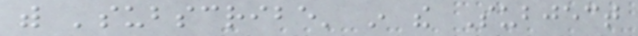with 'subscribe' in the Subject
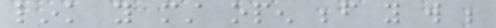link you must open before you will be
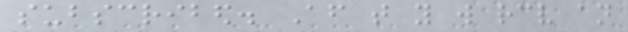subscribed. After that you will receive an
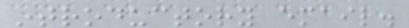introductory email.
